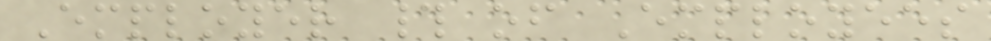Employer # of Employees
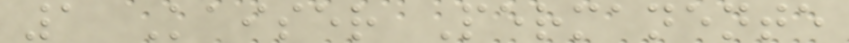1 Kaiser Permanente
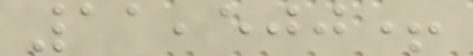11,500+
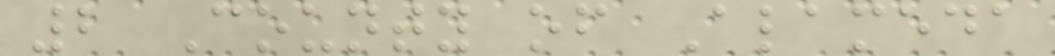2 County of Alameda
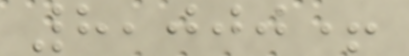8,000+
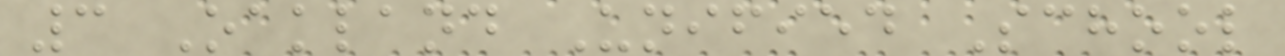3 Oakland Unified School
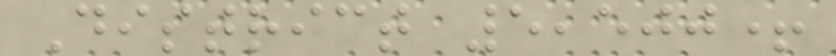District 5,500+
